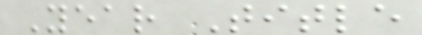Year Title
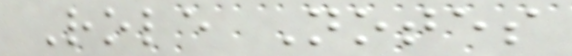Role Notes
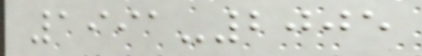1991-2005
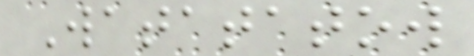Watatatow
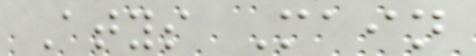Atys Main
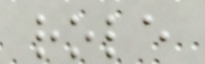role
